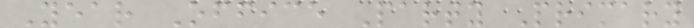Year Office Party Primary
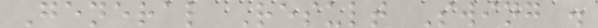General Result Swing .
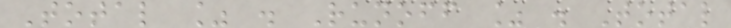Total % . Runoff % . Total
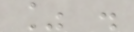% .
